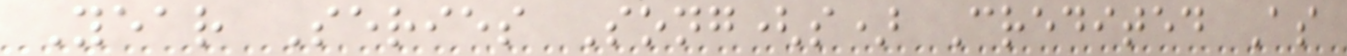Year Series Song(s) Credited As
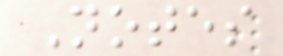Notes
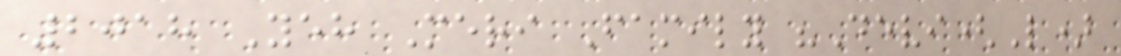2018 Yeh Meri Family "Devi(L)
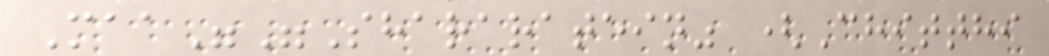Maa""Shararatein" (Chitthi
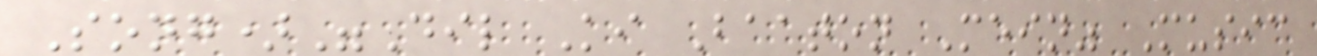Song)"Dil Ki Baaton Mein" Music
